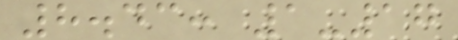8.43: 1-17
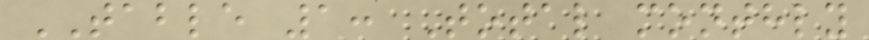TABLE 1: Total monthly
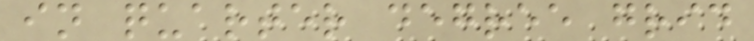in quarter degree grid
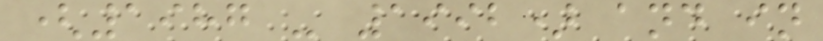(1987 - 1992) and in
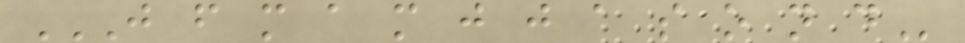J F M A M J J A S O N D
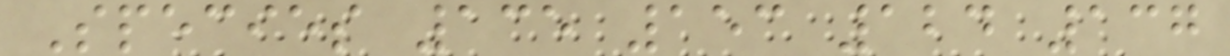Species 135 153 124 137
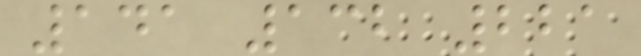141 132 221
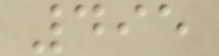495
